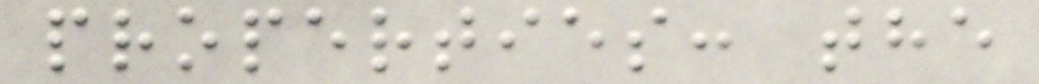properties: the
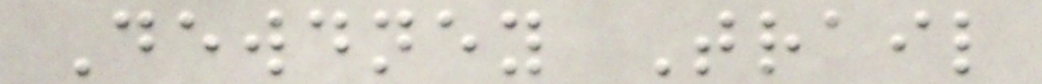Dewdney Trail
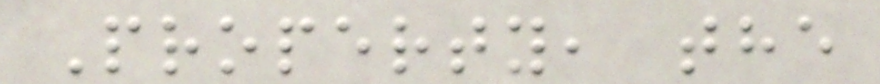Property, the
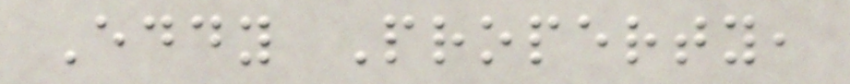Eddy Property,
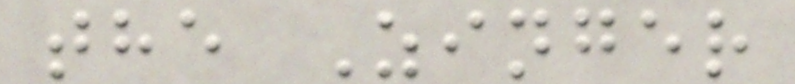the Zinger
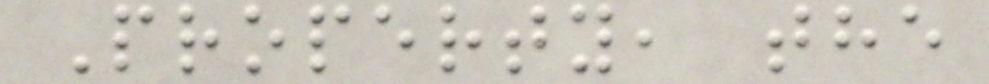Property, the
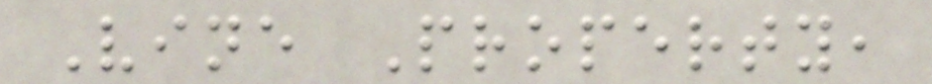Vine Property,
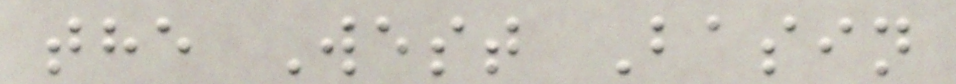the West Basin
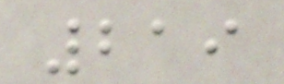219
